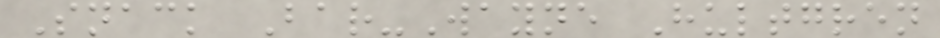Snack Bar-Wayne Hultgren
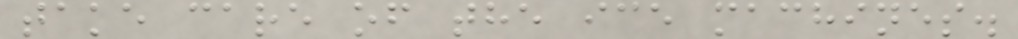take care of the ice machines.
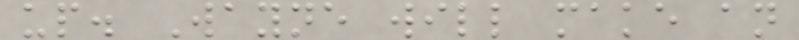up. Wayne will make an
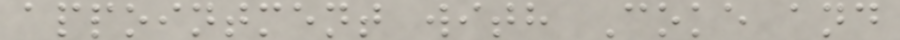appointment with Coke and
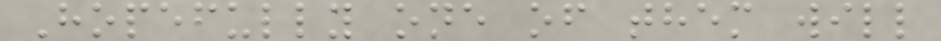Hopefully one of them will
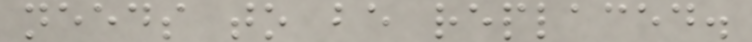needs to be replaced.
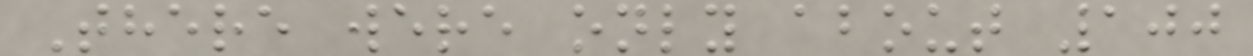There were only about 100
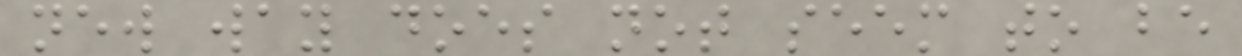new way does not seem to be
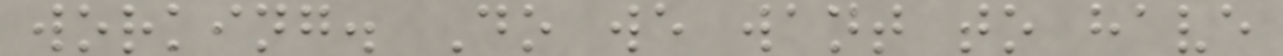working. Do we want to have
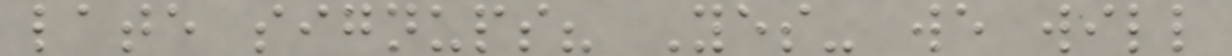late signups? Yes- we will
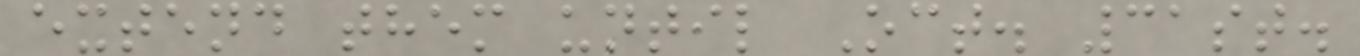extend them until Oct. 31st.
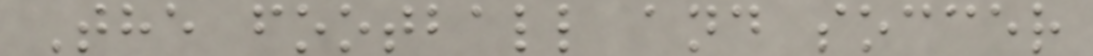The football and soccer
